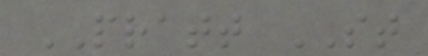PRATT ST
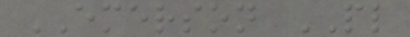EMERSON PL
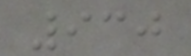930
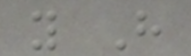y H
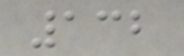132
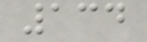134
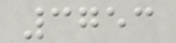3753
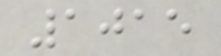1015
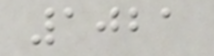1021
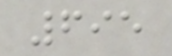695
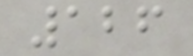126
